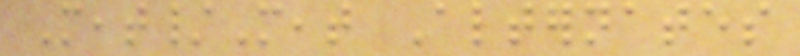Meat/Meat Alternates
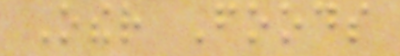Other Foods
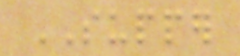SUPPER
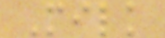Milk
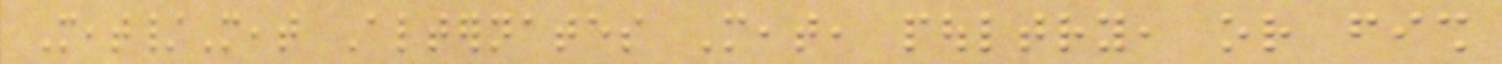Meat/Meat Alternates Meat, poultry, or fish
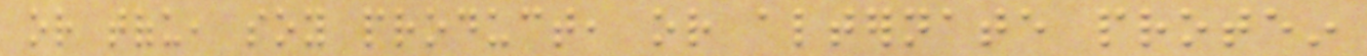or tofu, soy product, or alternate protein
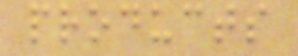products
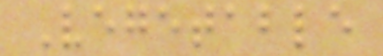Vegetable
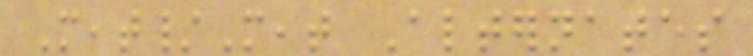Meat/Meat Alternates
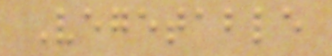Vegetable
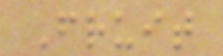Fruit
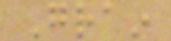Grain
